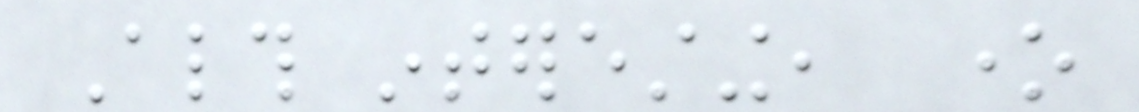Although interesting, one
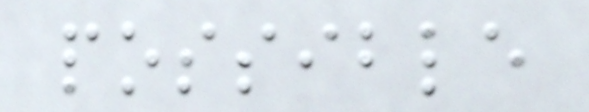possible
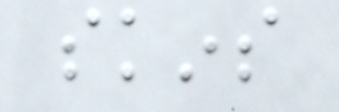skins
